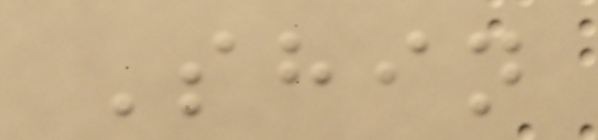Shin
